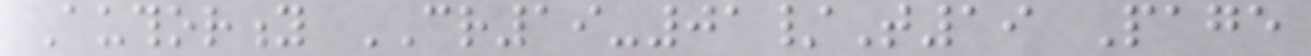Authority CR19-01/T19 Page
